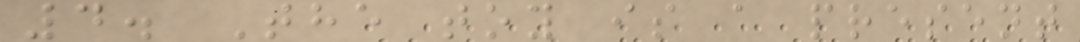4. The toy is a present
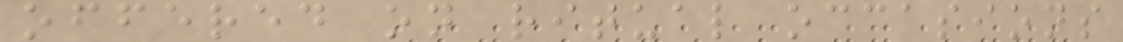offered on ritual occasions
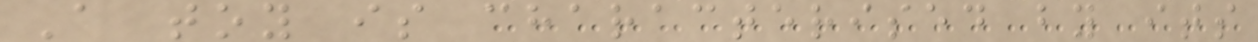A toy is characterised by its
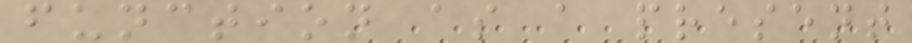function as a present
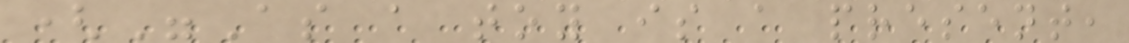("As a toy is a present,
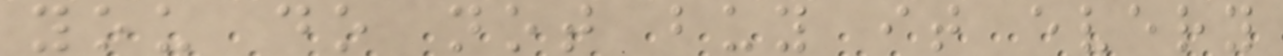you do not buy it every
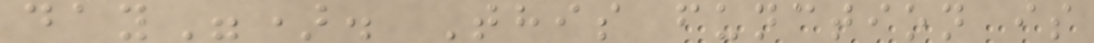day"). This function is
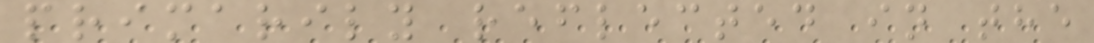primarily reflected in the
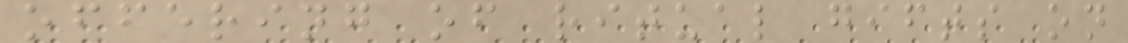offering of ritual gifts on
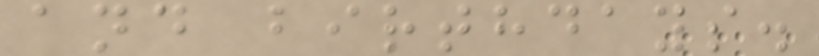and birthdays.
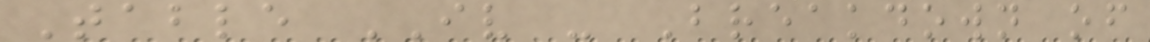Table IV - Breakdown of
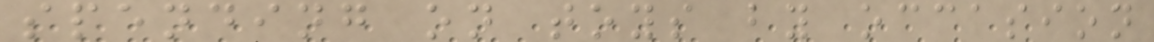spending on toys by occasion
